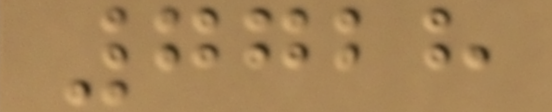7728
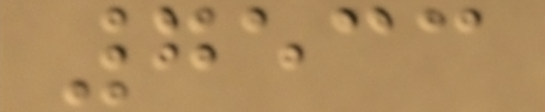7533
